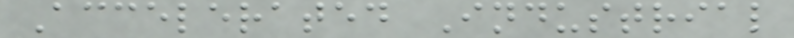Accelerated Industrial
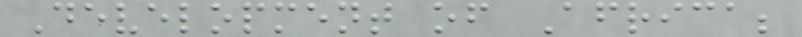Development of Africa;
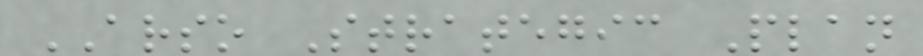ARSO Strategic Plan
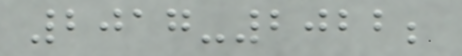2017-2022;
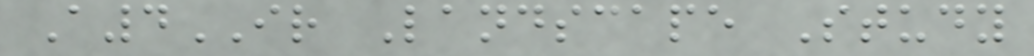A4IR Landscape Study
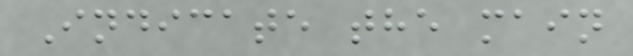Indicate the main
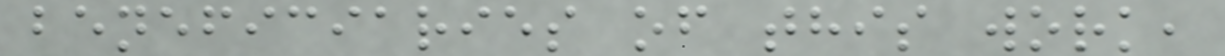beneficiaries of this work,
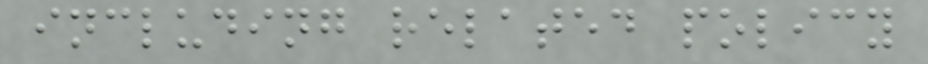including related policy
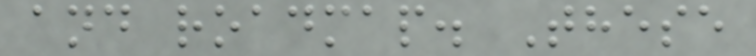and roadmap. These
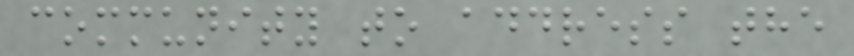community to address the
